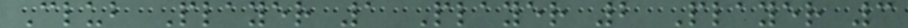Club Player 1 Player 2 Player 3
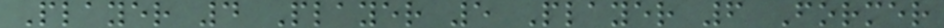Player 4 Player 5 Player 6 Former
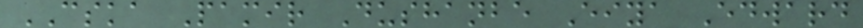CSKA Pamir Dushanbe Eiya Edward
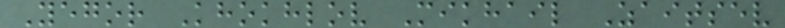Yegor Khokhlov Mikhail Zaitsev
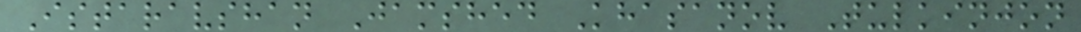Istaravshan Jamshed Khasanov Tulkinjon
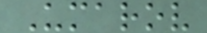Umarov
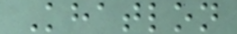Khatlon
